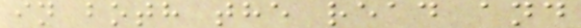in both the read and
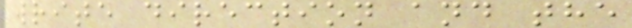write direction and the
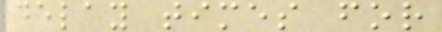delay times for
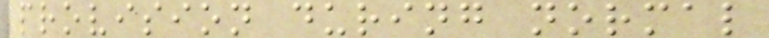provision during normal
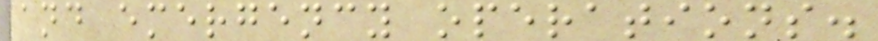and emergency operations.
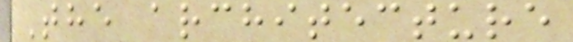The architecture
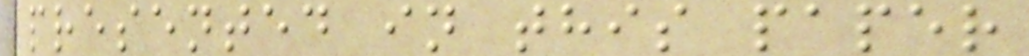presented in this paper
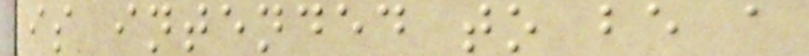is intended to be a
